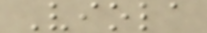Viola
